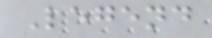Legend
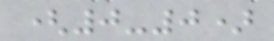(0-0)
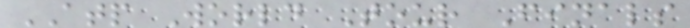ATP World Tour Finals
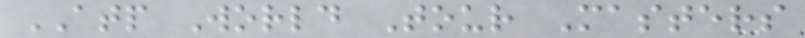ATP World Tour Masters
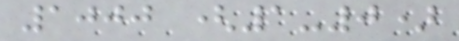1000 (1-0)
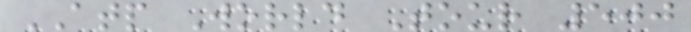ATP World Tour 500
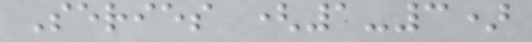Series (1-3)
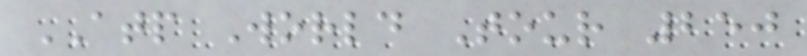ATP World Tour 250
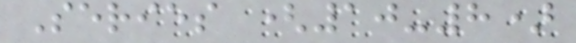Series (10-8)
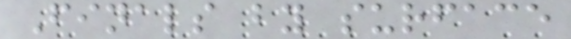Finals by surface
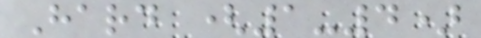Hard (1-4)
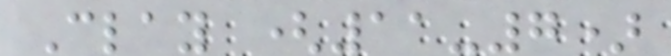Clay (11-7)
